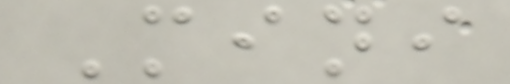Mini
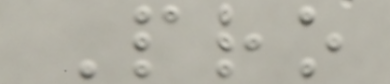Pro
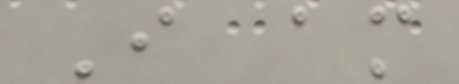I am
